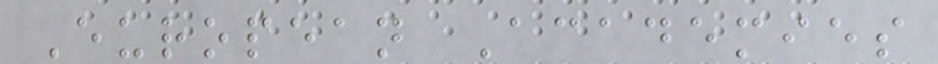European Academies
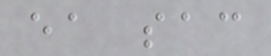ea sac
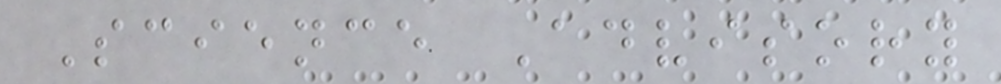Science Advisory
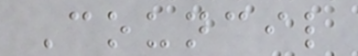Council
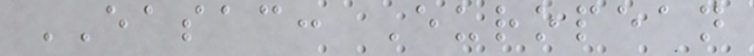EASAC: European
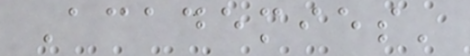Academies'
